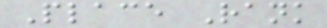Place Rank
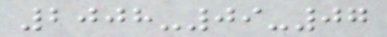2008-09-07
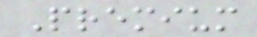Premium
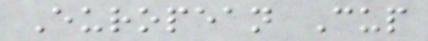European Cup
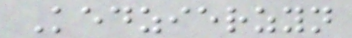Kedzierzyn
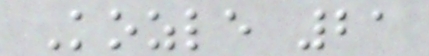Kozle 21
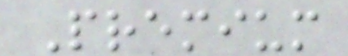Premium
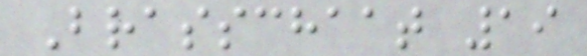Brasschaat 19
